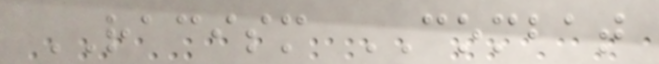RACISM COMBAT
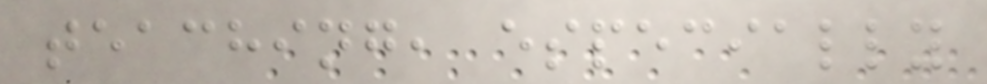teaching, especially
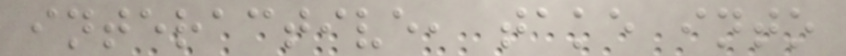interactive, take into
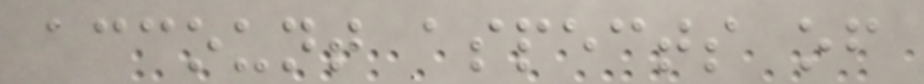account aspects of
